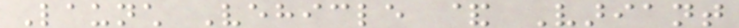Launch Vehicle & Variant
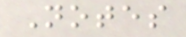Notes
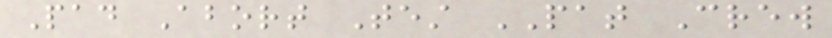Pad Abort Test PAT Crew
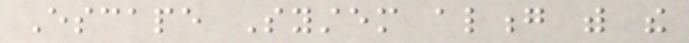Escape System along with the
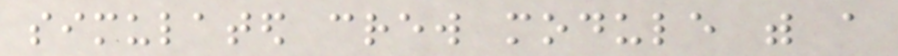simulated crew module with a
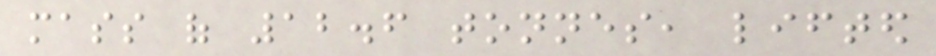mass of 12.6 tonnes, lifted
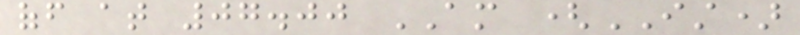off at 07.00 AM (IST)
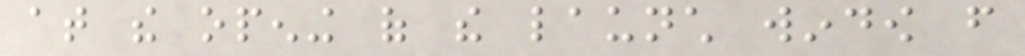at the opening of the launch window from
